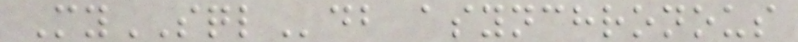MySQLdb asynchronous
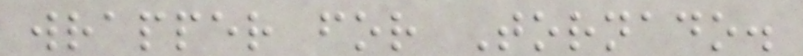wrapper for Tornado.
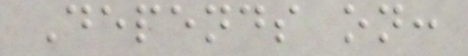Depends on:
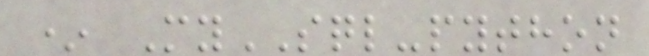* MySQL-python
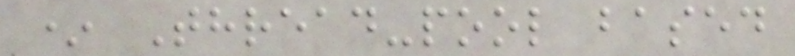* Thread-pool based
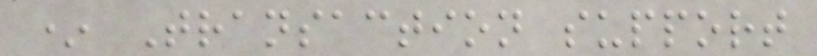* Transaction support
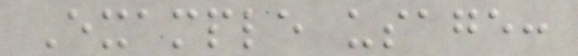Example usage:
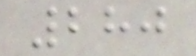280
